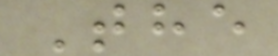The
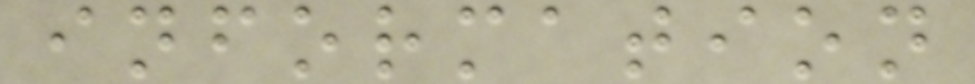information
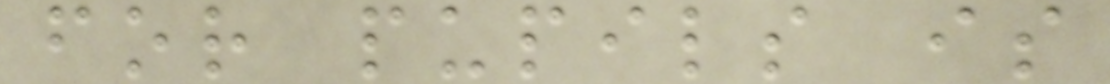for pupils is
